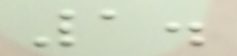1.
